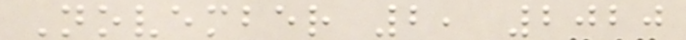November 2, 2020
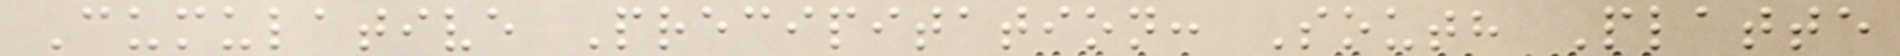Cumulative Precipitation: South Platte
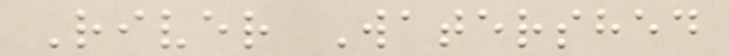River Watershed
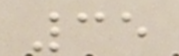35
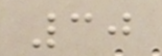30
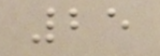25
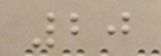20
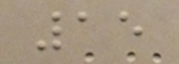15
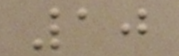10
